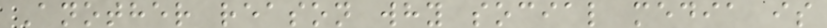Another reason why social media is
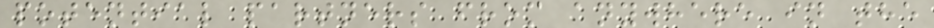potential partners from anywhere in the
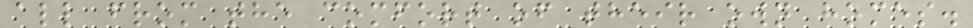all from the comfort of their own homes.
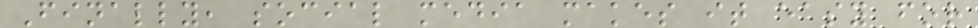Finally, social media makes it easy for
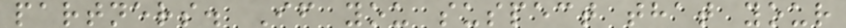partners. If you suspect that your
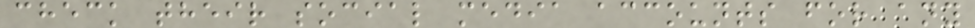check their social media accounts for any
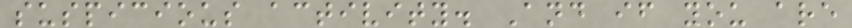suspicious activity. And if you are
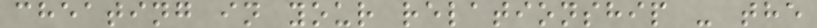cheating in your relationship - the
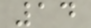14
